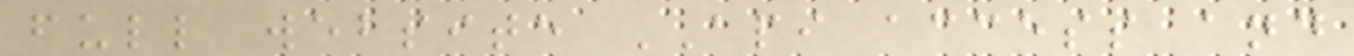full website API access and
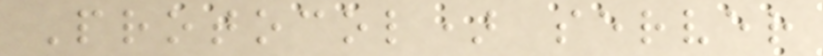Protocol) server
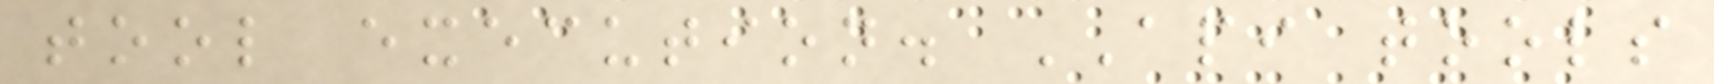tool execution. API tools
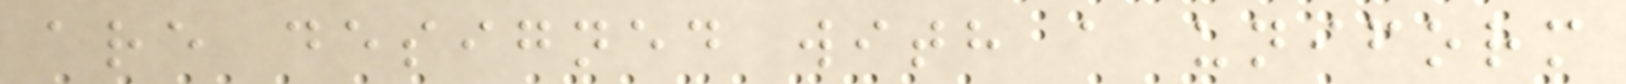are designed with a uniform
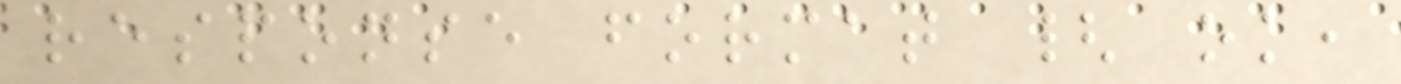response format { ok,
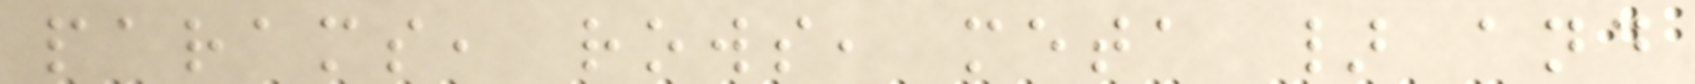params, rows, meta } and
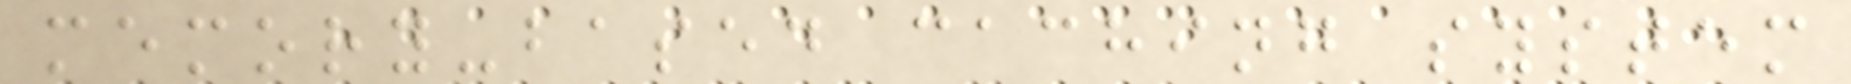memory-based caching system
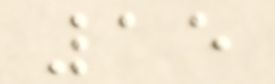15
